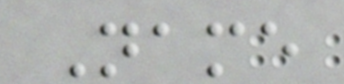Name
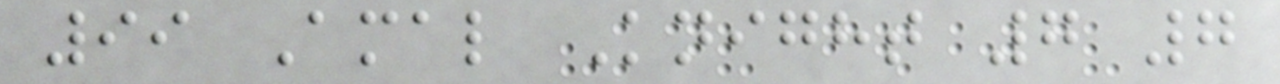99 Amal Knight 7 7
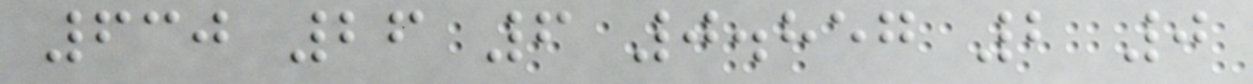630 26 6 0.857 2 0
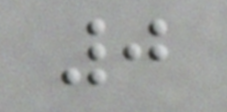0
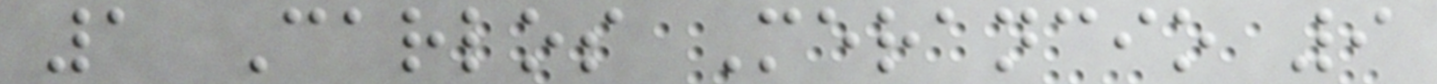1 Carlos Merancio 9
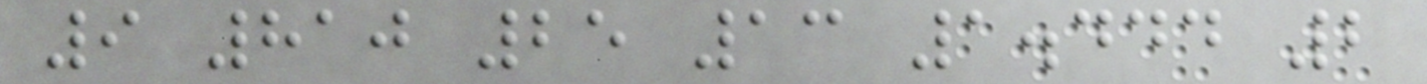9 810 25 13 1.444 2
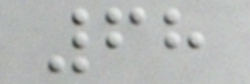68
